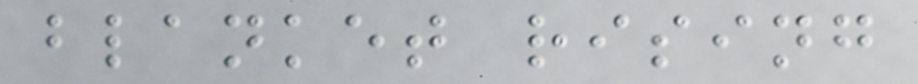blanket rising
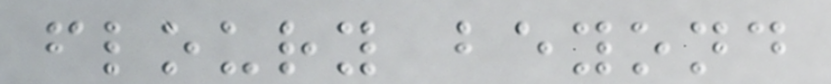floury beyond
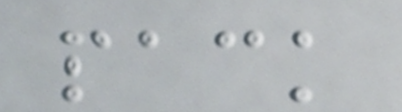pack
